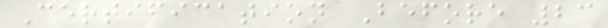Certification Before 23
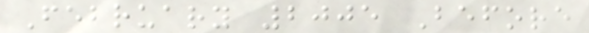February 2005 Before
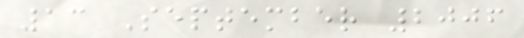13 September 2006
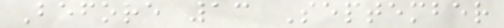Before 13 September
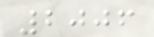2006
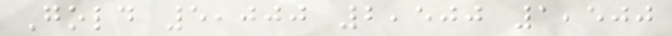Gold 5,000 2,500 1,500
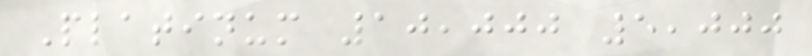Platinum 10,000 5,000
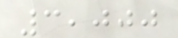3,000
